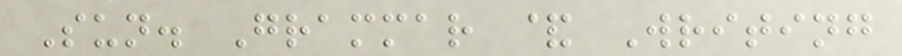Sun. Grammar & Writing
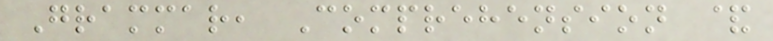Grammar, Comprehension &
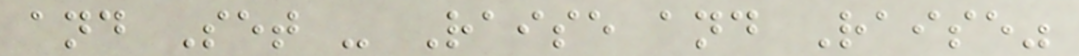and Set - Raise and Raise"
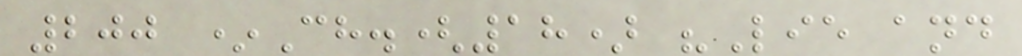200 *Ch.(18) "Lie and
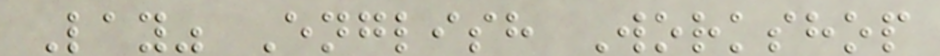Lay" English Workshop
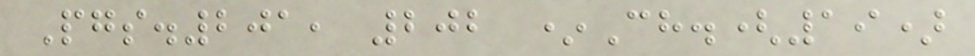Pgs.201, 202 *Ch.(19)
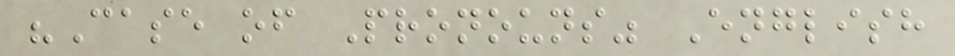"Case of Pronouns" English
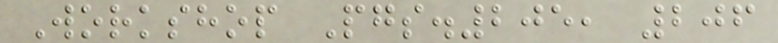Workshop Pgs.205, 206
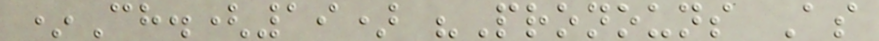*Ch.(19) "Pronouns As
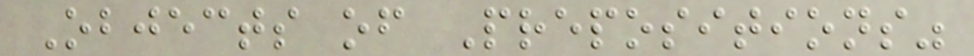Objects of Prepositions"
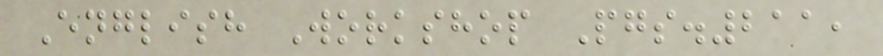English Workshop Pgs.211,
